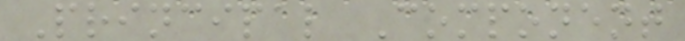Principal Component
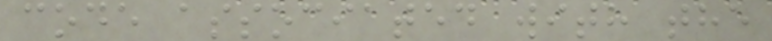code associated with the
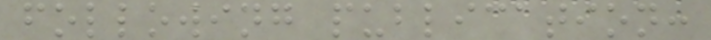following publication:
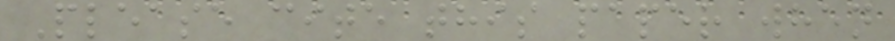Please cite this paper when
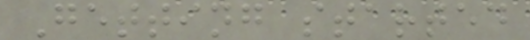Getting started
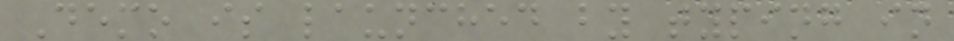Demo is launched by typing in
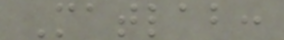Matlab:
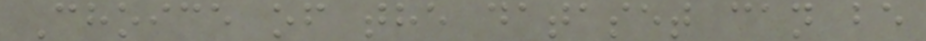Choice of the dataset can be
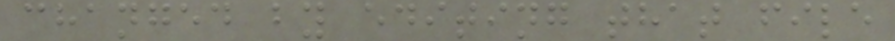changed by editing that file
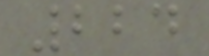224
